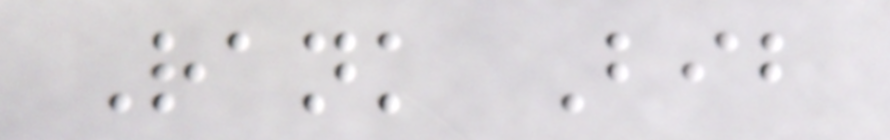Rank Bib
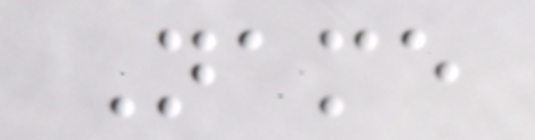Name
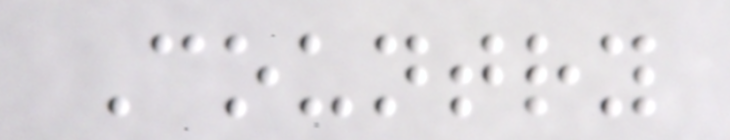Country
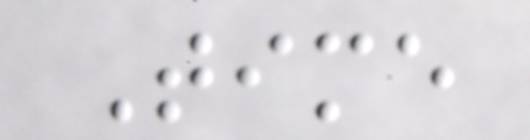Time
